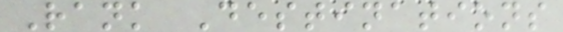Rank Destinations
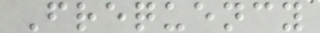Frequency
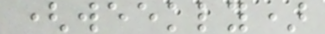(weekly)
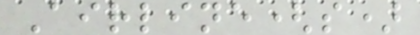Airline(s)
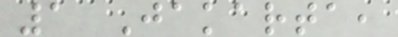1 Jakarta,
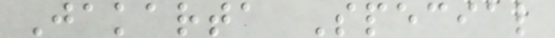Jakarta Special
